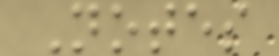Notes
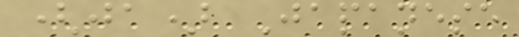(ja) Japanese
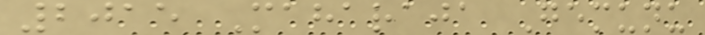2015 Maharaja Gemunu
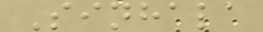Sinhala
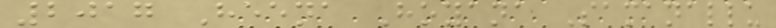2017 Heena Hoyana Samanallu
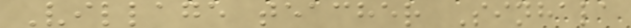Village teacher Sinhala
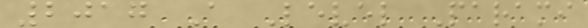2017 A Level Parami
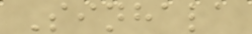Sinhala
